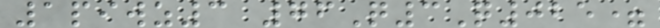1piwz3 76Q3Q025=
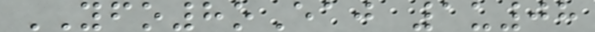YFO8oEaj 1u08
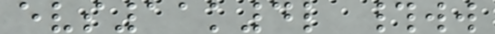evs11k4l #ww
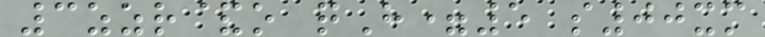3zzr&o qH=5 s00xm
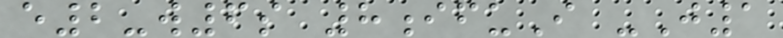e2-w6s 8ifuI -J1
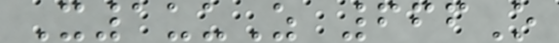X1uuZ 666O
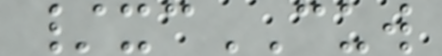/xcCUW
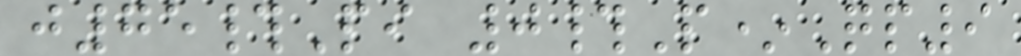j75#Pi 0#P*Qp9
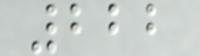222
